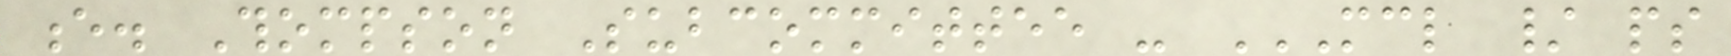e. Thompson Subcommittee - MCL / PS
